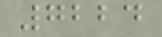7224
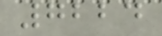7224
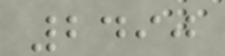2490
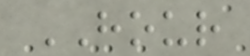HOUR
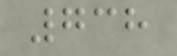738
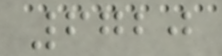6720
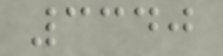3340
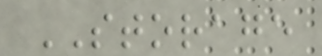STORAGE
